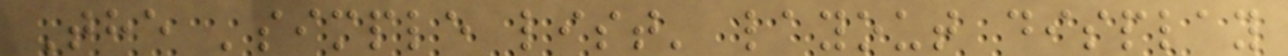The 'simple list' layout display
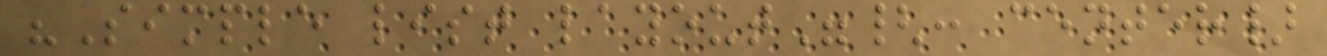"Simple list layout"{: center}
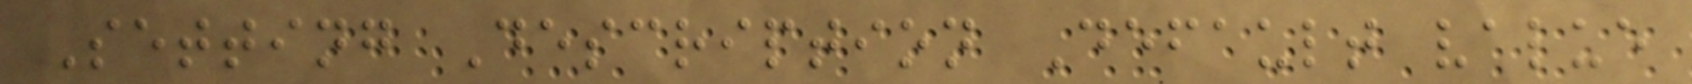Setting Description Default value
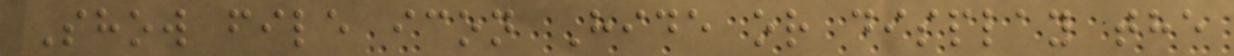Show file icon Hide or display the
